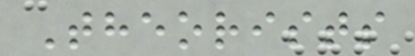Theorists
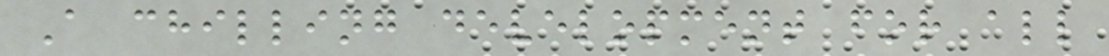A chilling development for all
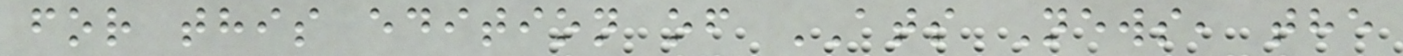for this edition of ATS News, the
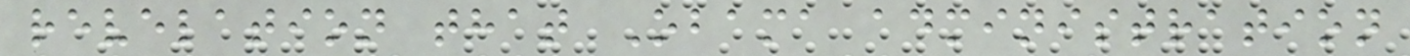revelation that Obama administration
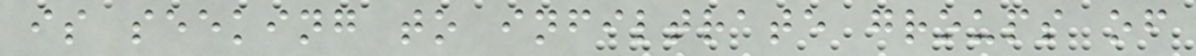is seeking to infiltrate groups of
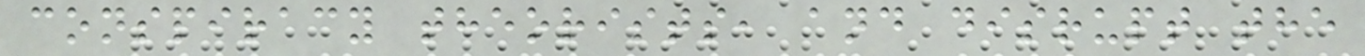conspiracy theorists, and disrupt the
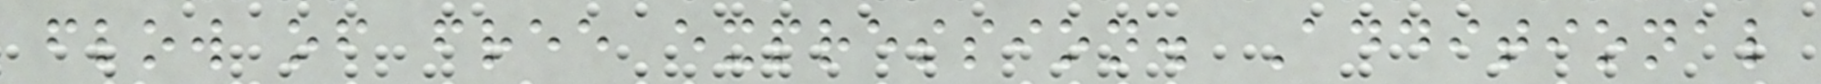flow of free expression. Additional
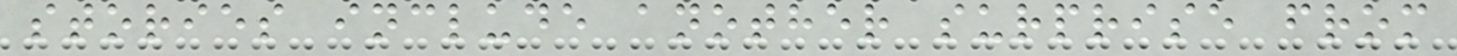stories include another surprise from
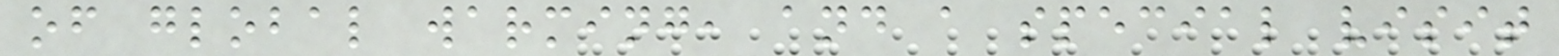of global warming, and a special visit
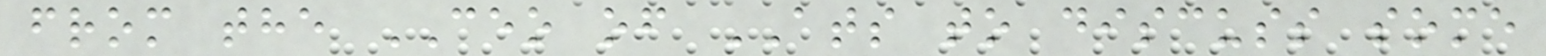from the CEO of ATS to discuss some
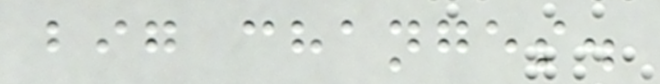big changes.
